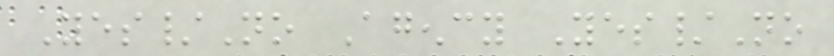Yes/No Agency Yes/No
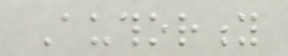Authority
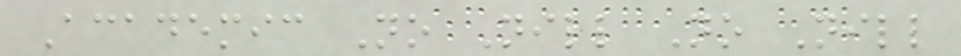Academic No Nill No Nill
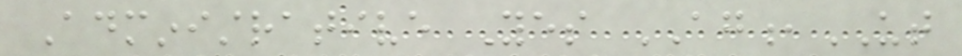Administrative Yes AG,UT
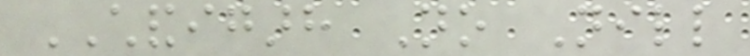CHANDIGARH No Nill
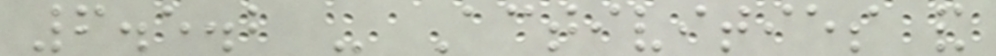6.5.2 - Activities and
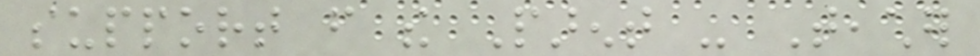support from the Parent - Teacher
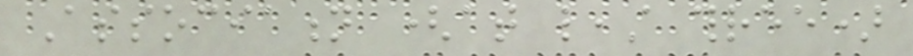Association (at least three)
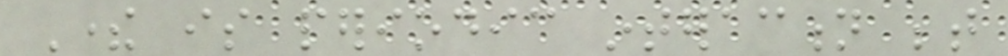There is periodic interaction between
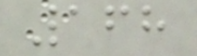168
